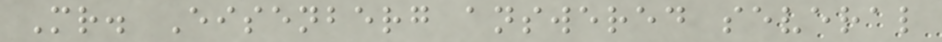Mr. Eisenberg answered several
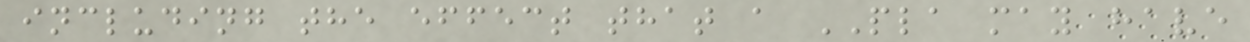including the effect that a PLA may have
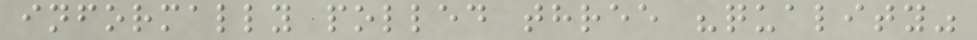informally polled three "quality"
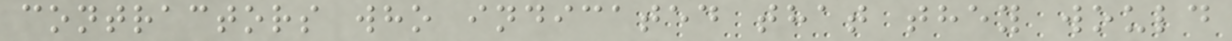contractors who indicated that they would
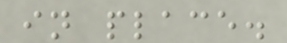in place.
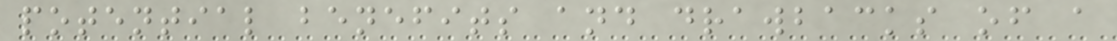potential benefits and drawbacks of a
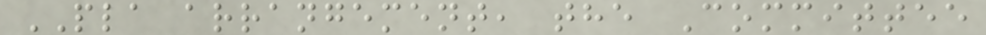PLA arrangement, the Committee
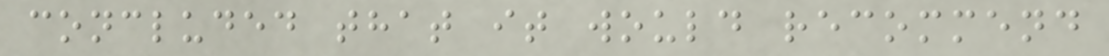concluded that it would recommend
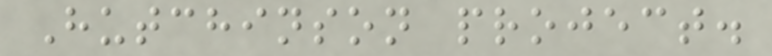Hutchinson project.
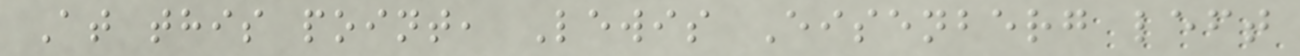At this point, Lewis Eisenberg left
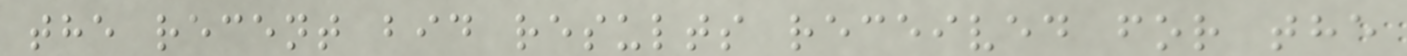the recent bid results received for the
